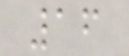16
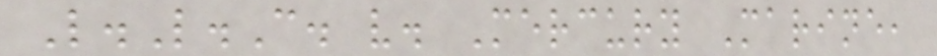L.L.C. v. Mercury Marine,
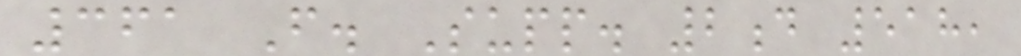361 F. Supp. 2d 518,
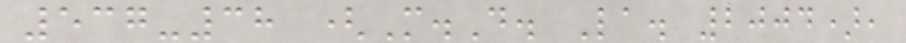537-38 (M.D. La. 2004),
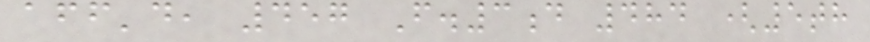aff'd, 457 F.3d 484 (5th
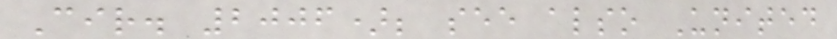Cir. 2006); see also United
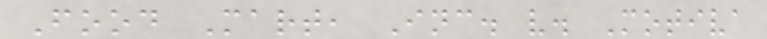Food Mart, Inc. v. Motiva
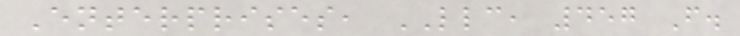Enterprises, LLC, 457 F.
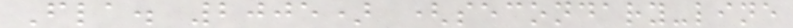Fla. 2005) (secondary-line
